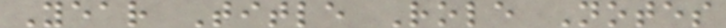Year Title Role Notes
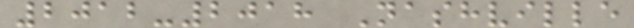2012-2018 Nashville
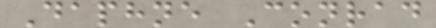Daphne Conrad
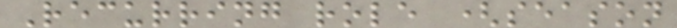Recurring role (season
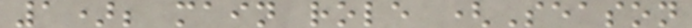1); main role (Season
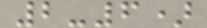2-6)
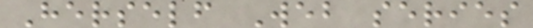Herself Web series
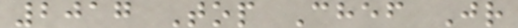2017 Top Chef Jr
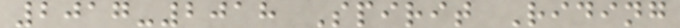2017-2018 Spirit Riding
